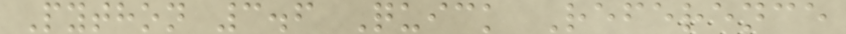Python 3.6 Quick Reference
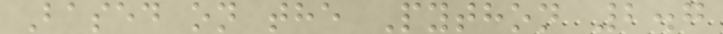Based on the Python 2.7
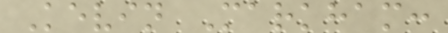Kevin Markham:
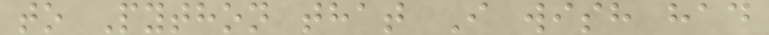to Python that I wish had
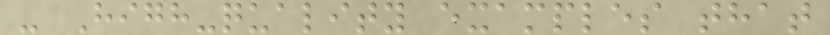- High-quality examples that
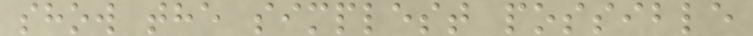show the simplest possible
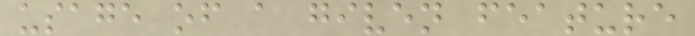usage of a given feature
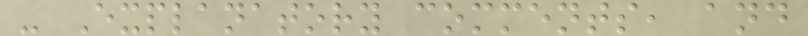- Explanatory comments, and
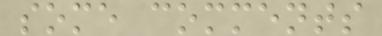some comments
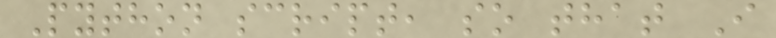Python script, so that I
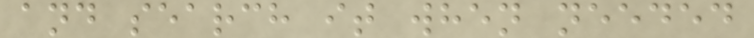and search it when needed
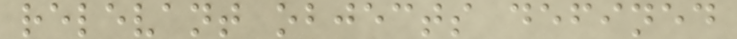relevant objects defined
